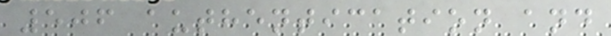506 authentication and
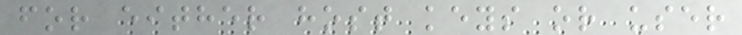for either host keys or user
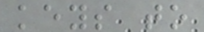keys to
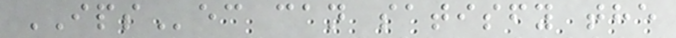IPSec can satisfy the
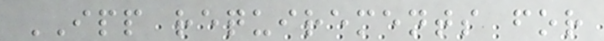IPP requirements for
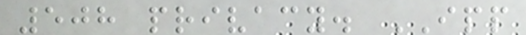508 privacy. IPP
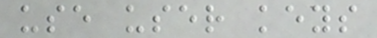use user keys
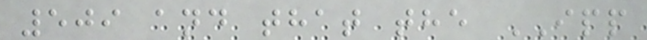509 and that the IPP
